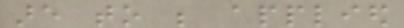are to be applied
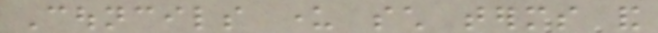Councils under such terms and
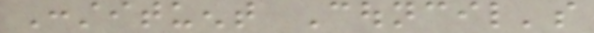Constituent Council's
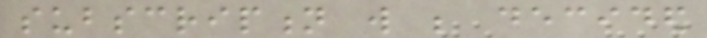subscription will be decided
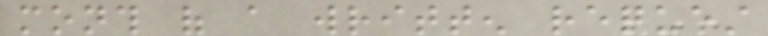month of a written request
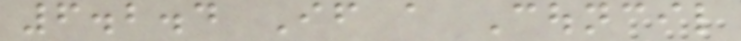6.2.4 If a Council
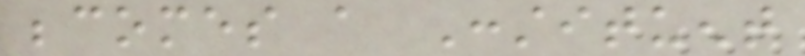becomes a Constituent
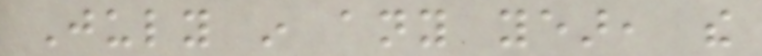July in any year, the
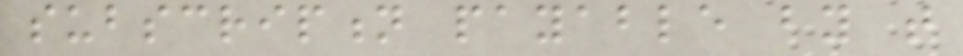subscription payable by that
